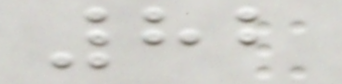82
